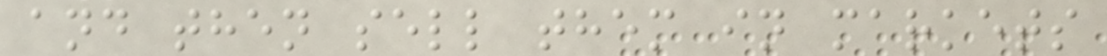and then sell them in markets
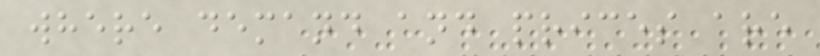where demand and prices are
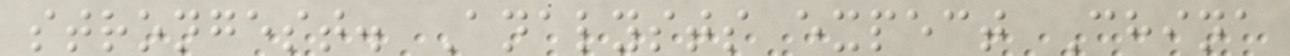strongest. Analysts expect China
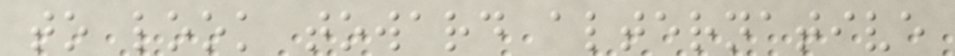to look toward alternative
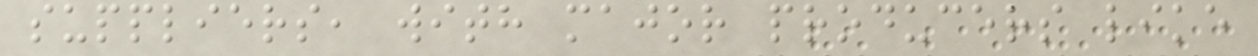suppliers, with major producers like
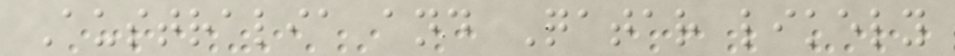Australia and Qatar likely
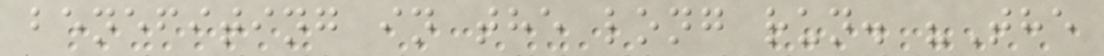benefiting in the long run. "The
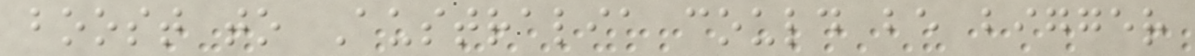boost to Australia could be bigger
